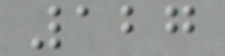127
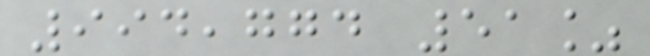994,774 51%
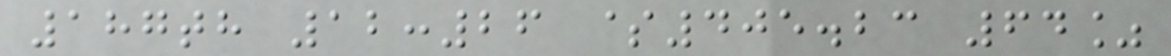187th 12:26 $405.23 64%
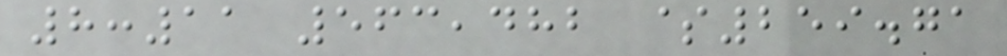8:11 563,482 $259.71
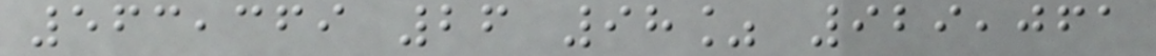563,369 26 98% 929,061
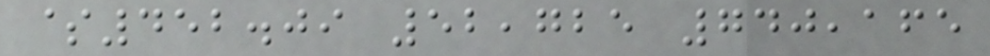$452.09 52,725 740,165
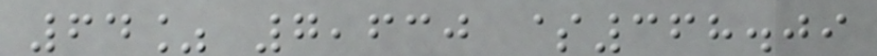64% 7,630 $368.09
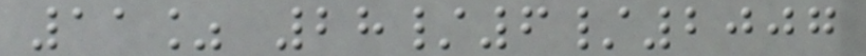11% 28/6/2007
